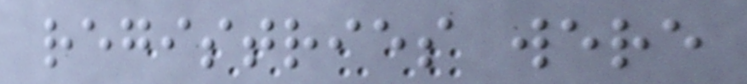registries were
